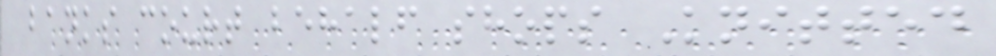banks court behalf shops Knitted
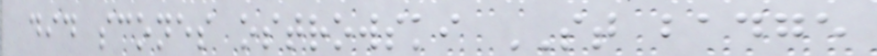did scones ostrowski ST badge
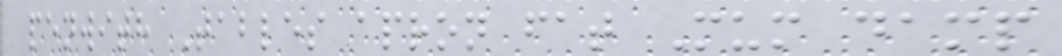penwith Tables apron fat Mum damp
